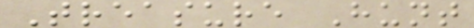Treasure Hunt
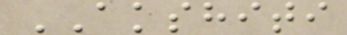AKSHITI
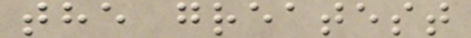the greatest
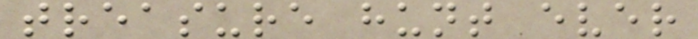treasure hunt ever
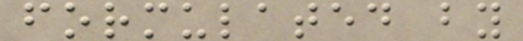formulated by
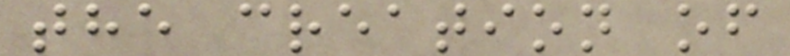the creation of
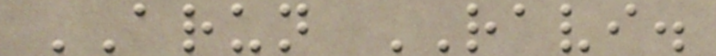ARUN RAVI.
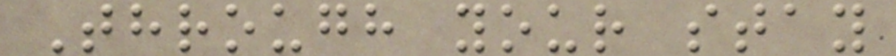Through your stay
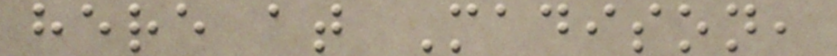here at Madison,
